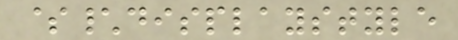$\displaystyle
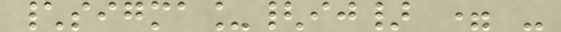\sigma_{ij} = -
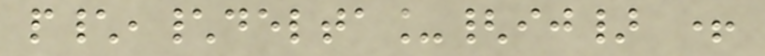p\,\delta_{ij} +
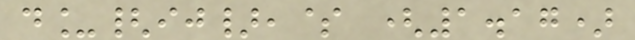d_{ij},$ (1.17)
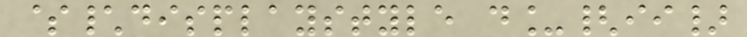$\displaystyle d_{ii}
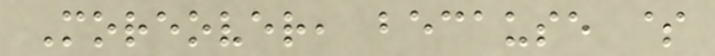Moreover, because $
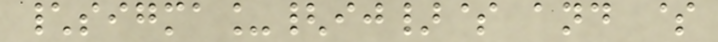\sigma_{ij}$ and $
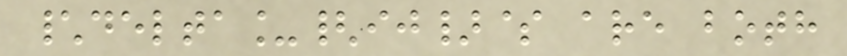\delta_{ij}$ are both
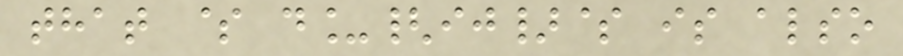that $ d_{ij}$ is also
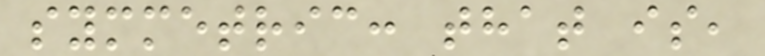symmetric: that is,
